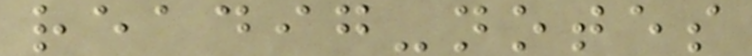readig-notes
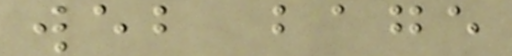web bage
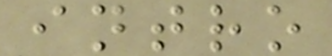intro
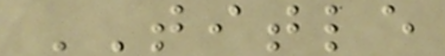TITLE
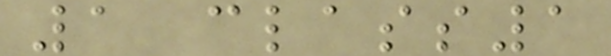1 class1
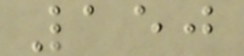150
